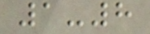1-8
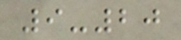9-20
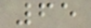65
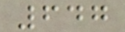647
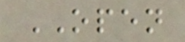OPEN
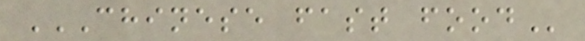CHINESE FAST FOOD
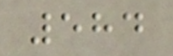584
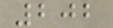202
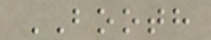BOOTH
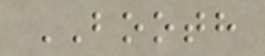BOOTH
